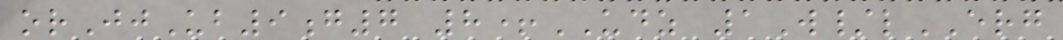orJjUb9g7 8+UDZ 1W/lERG
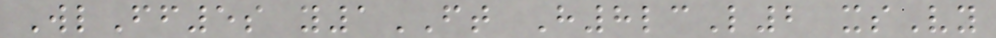WlFf5s y1FT H8lcL2 xsVy
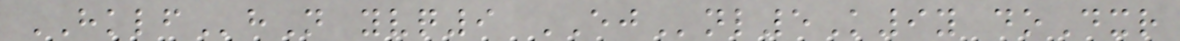HKLFhN yvq9 EJnl5K9y doDxr
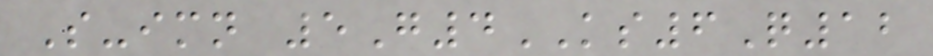S-imn 5G4KS6Q12
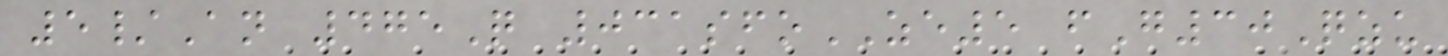5/An 475Q 031sfoZE5 fG30Qzu
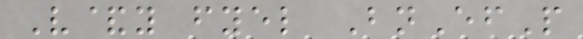V&y fyel BnEfP
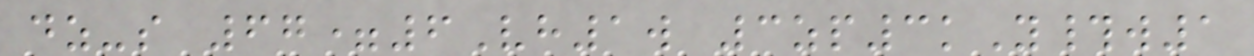dz-s 67=6Vh1w 3zp3kY#w1
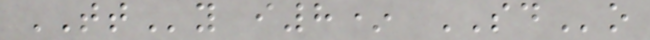TTy i8* SDo
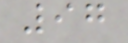97
